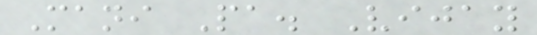Mani Pa. Vijay
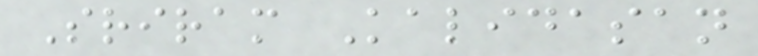Sriram Kalidasan
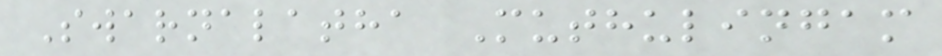Swarnalatha Muthulingam
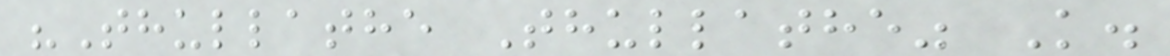"Thullathe Thullathe" K.
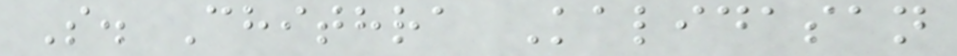S. Chithra Kalidasan
